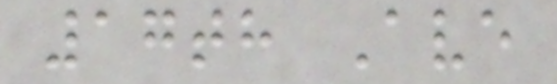17th Ave
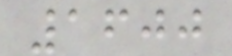1600
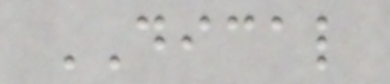DICAL
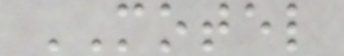MOTEL
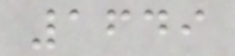1649
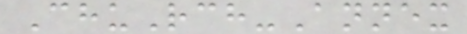ChuRch-Annex
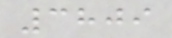3809
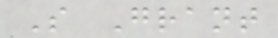S Grant
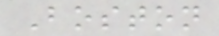Boston
